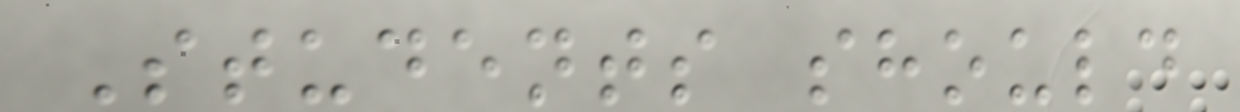Students should
